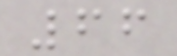66
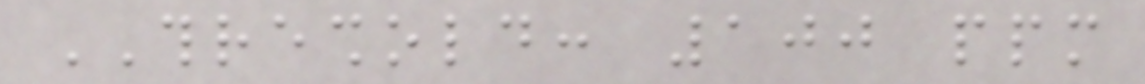THRESHOLD: 100 ppm
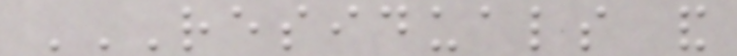RESIDUALS AND
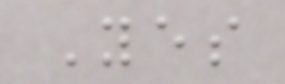Yes
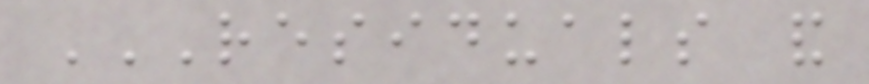RESIDUALS AND
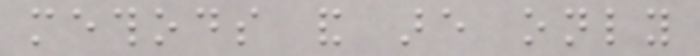methods and are only
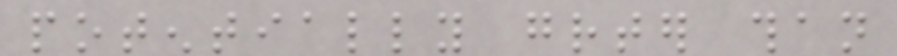potentially greater than
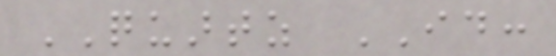QUARTZ ID:
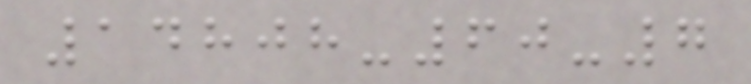14808-60-7
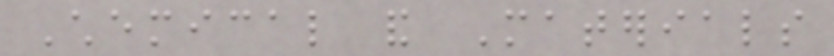Chemical and Materials
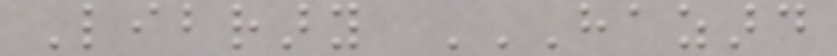Library HAZARD
